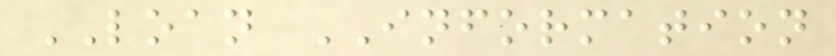LOAN INFORMATION
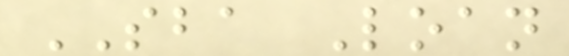SBA Loan
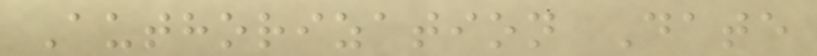Authorization Date
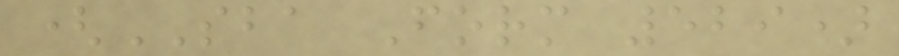(SBA Form 529)
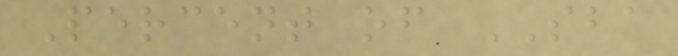Percent of SBA
